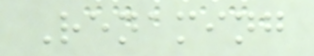Renaming
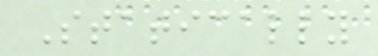Statically
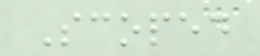Scoped
